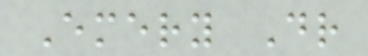Emery Dr
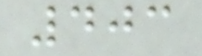403
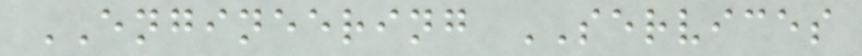ENGINEERING SERVICES
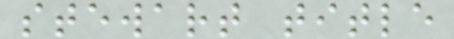stewart title
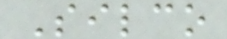Silco
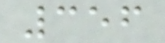356
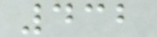432
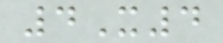4X4
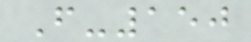F-150
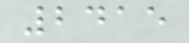2415
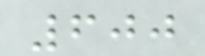600
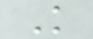K
